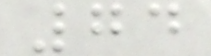74
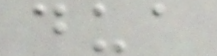dua
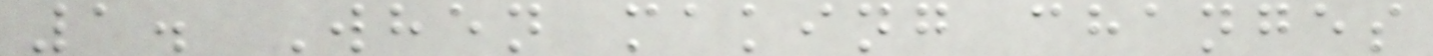1. When making changes
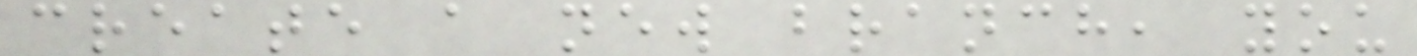create a new branch, you
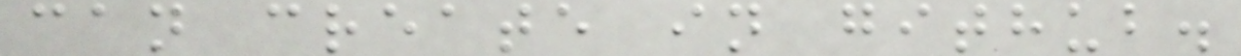can create in github.
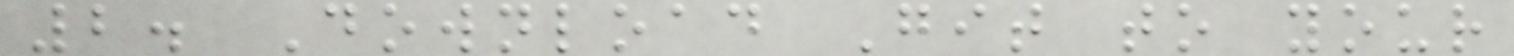2. Download Git to your
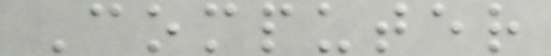Computer
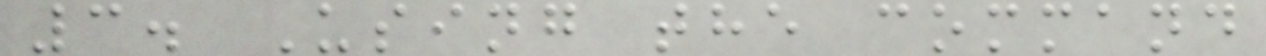3. Using the command
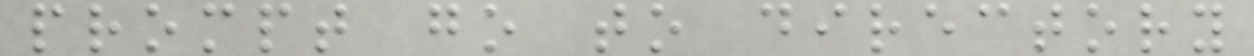prompt go to directory
